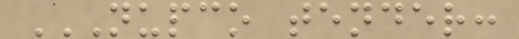NUPCO TENDER:
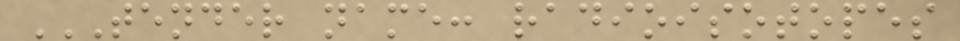TENDER NAME: RADIOISOTOPES
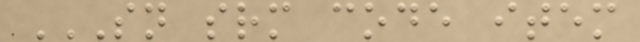SN SRM CODE ITEM
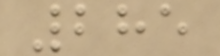285
